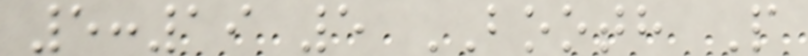5:19 5 BOOTH P
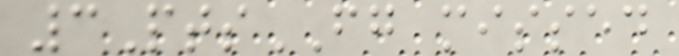3PtsFG missed
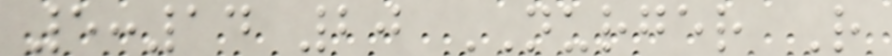5:14 20 NURGER R
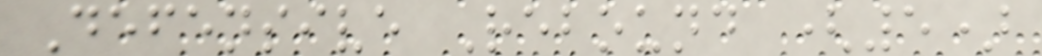Defensive Rebound (5)
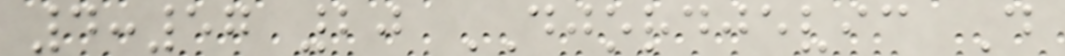4:57 20 DJORDJEVIC D
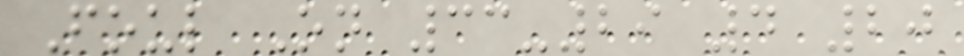Foul On 33-29 4 20
